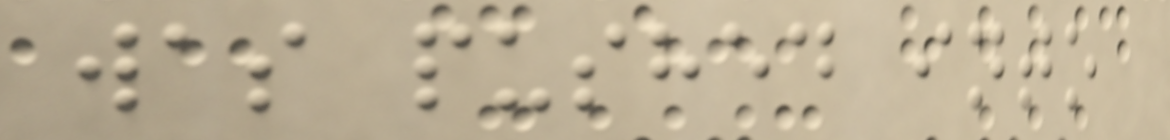was pushed into
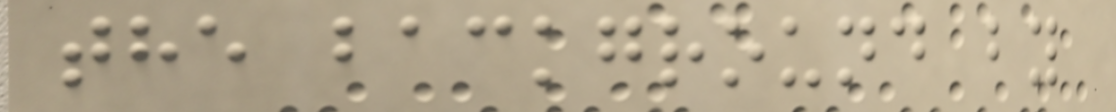the background by
